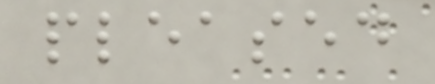pleased
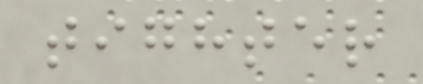tighter
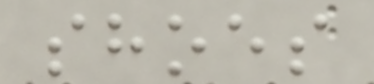shoes
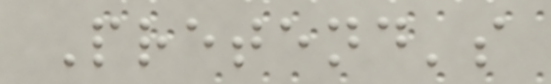Pretend's
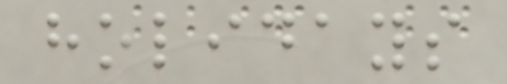holidays
